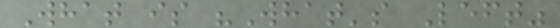What is "What's Left"
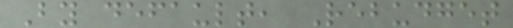By default, Rebudget
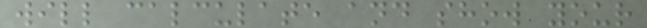will calculate and show your
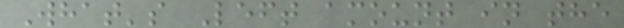What's Left amount in the
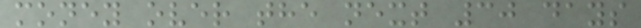money over the next 30 days
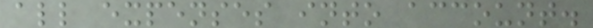all expenses into account.
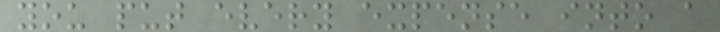you put every expense into a
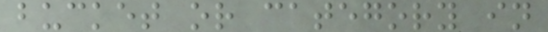bucket or category in
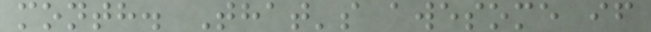month. That's awesome if
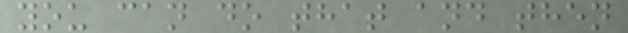you can do that and then
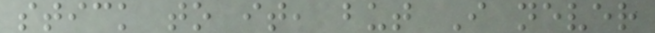stick to it, but I never
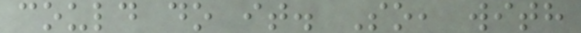could do it. So, with
